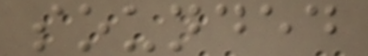sounded
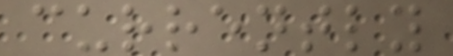currently
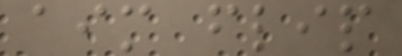aim flip
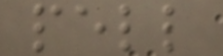pell
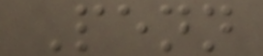Penn
